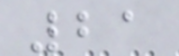21
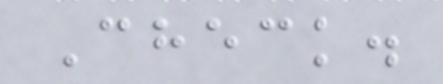Check.
